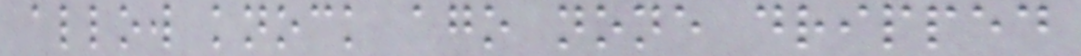allow knock ago none dripped
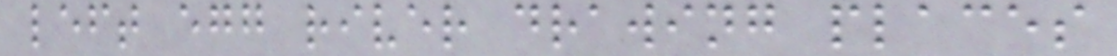left egg river drawing places
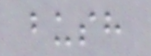bush
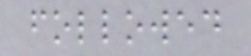followed
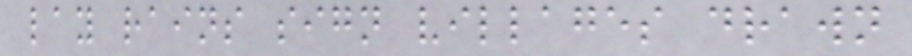lay rains sign villages drawn
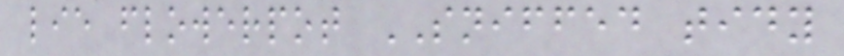lie flowerpot SNIFFED tidy
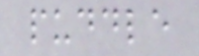puddle
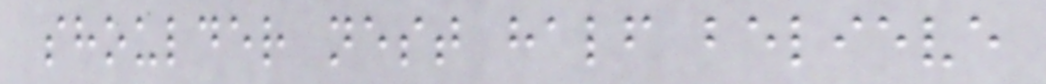shoulder nest half believe
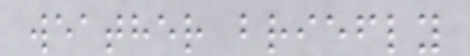weather briefly
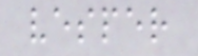vesper
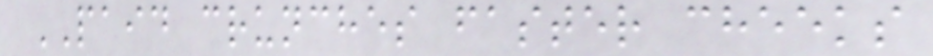PAID crunches faster cheeks
